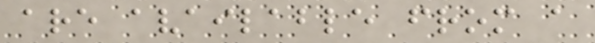are available from a
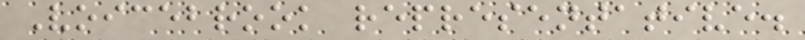Voicebrook representative.
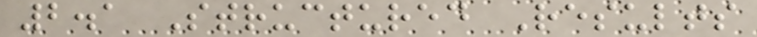2.1 Structured Results
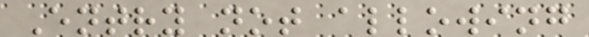Entry not allowing
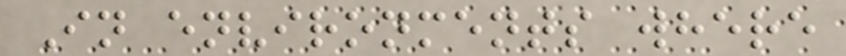In environments where
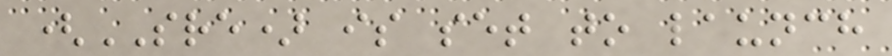(SRE) is set to launch
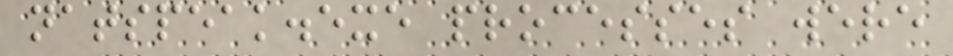natspeak.exe processes were
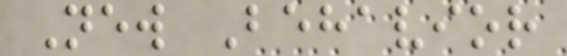New Behavior
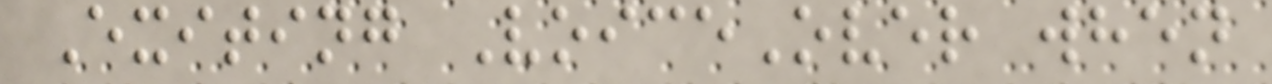Exiting VoiceOver when
